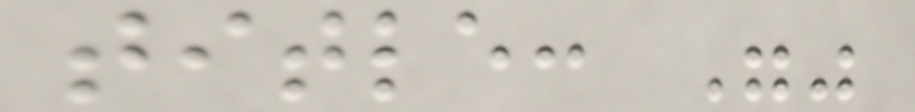title: ""
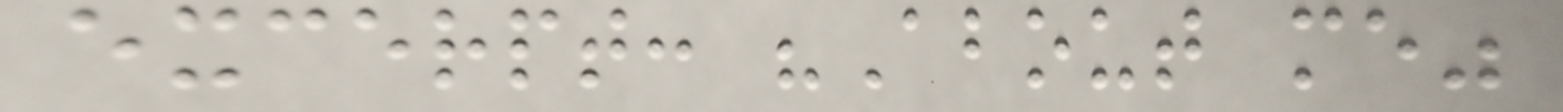excerpt: "About me"
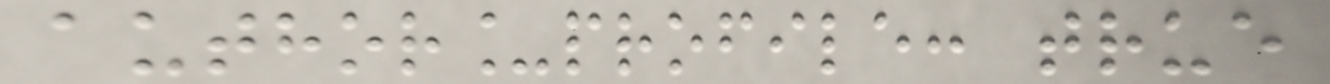author_profile: true
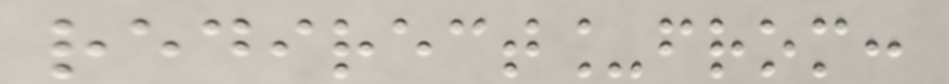redirect_from:
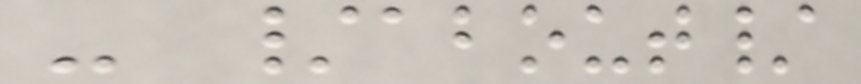- /about/
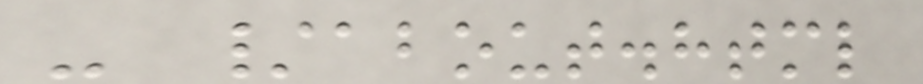- /about.html
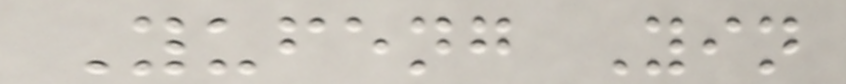Yufeng Yin
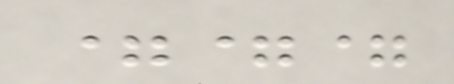===
